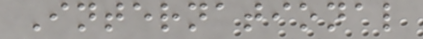International
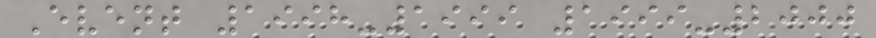Event 1998-1999 1999-2000
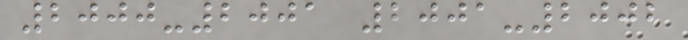2000-2001 2001-2002
